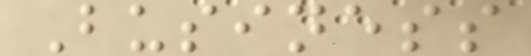Business
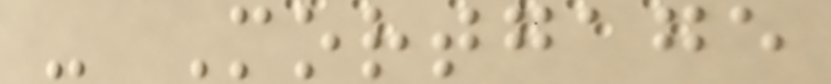- Mortgage
